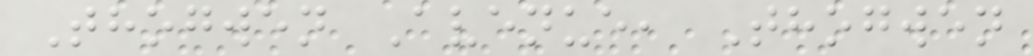Thogwen Avenue, Thogwen
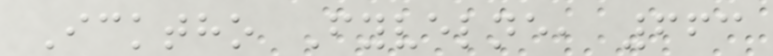Icktho Fyvelne, 663
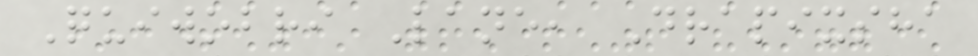Quiwobri Lane, Drapixsha
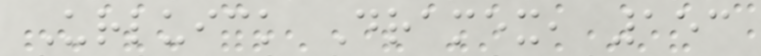Urluick Dramex, 153
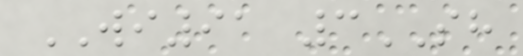WI91 3SH
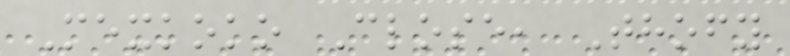Mexkoko Close, Thofy
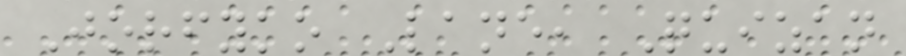Jorfyko Lane, Quizan
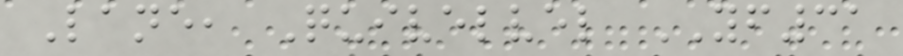Lane, Quivelvel YF31
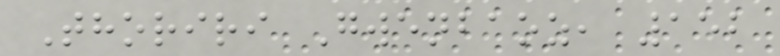Thoriri Gwenbaoz, 152
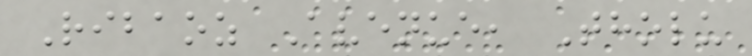Ribaoz Avenue, Tholu
